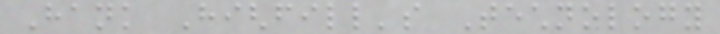Hank Highfill's Technology
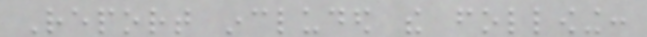Report included the following:
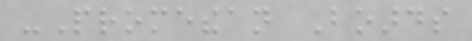-Promethean Boards
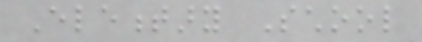Elementary School
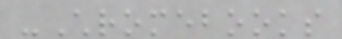-Chromebooks
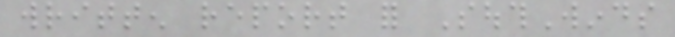written report for SouthWinds
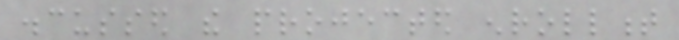discussed the projected enrollment
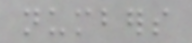numbers
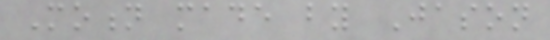Motion made by Jason
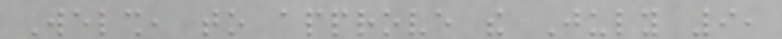Welsh, to approve the July 9,
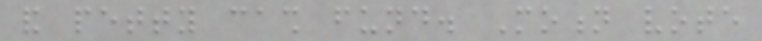and petty cash fund. Motion vote
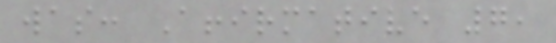was: Affirmative 7,
